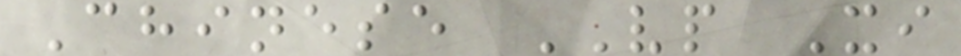Chinese VP Xi
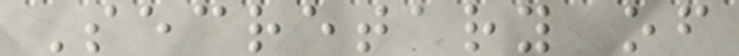Secretary of
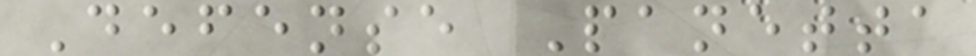Defense Panetta
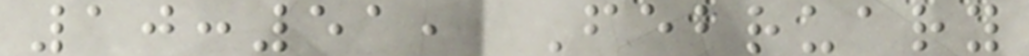10:51, February
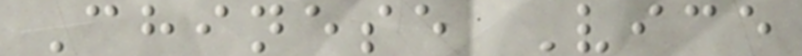Chinese Vice
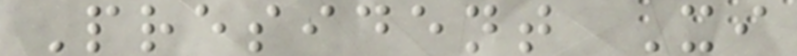President Xi
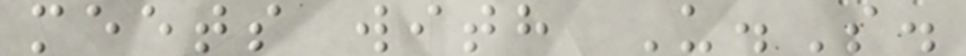meets with U.S.
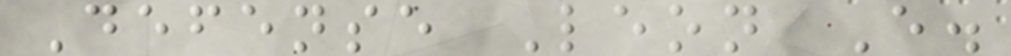Defense Leon E.
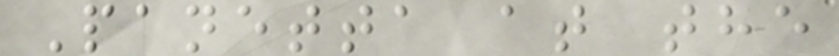Panetta at the
